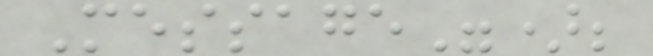Message");
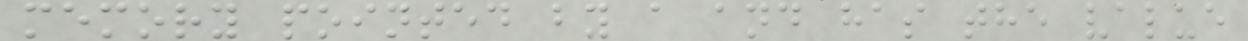memory pointed by a and has the value
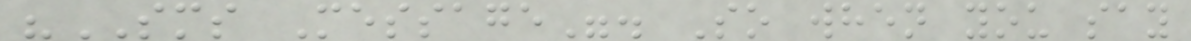"SMS Message". So when you say
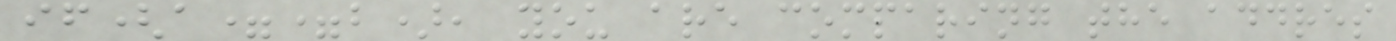if(a==b), you are comparing the addres
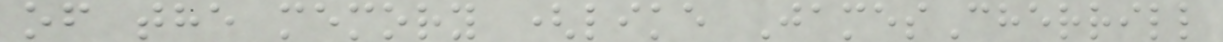of the memory (like JamesCherrill
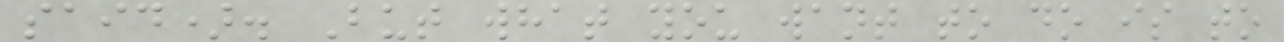said). But what you want to do is to
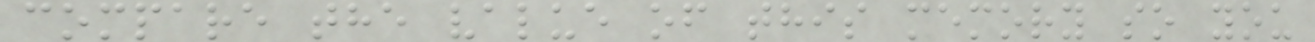compare the value of this memory so you
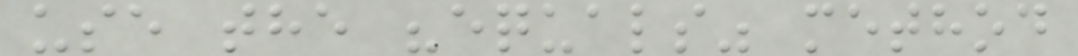use the "equals" method
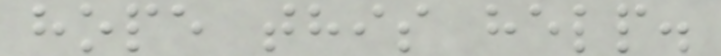hope this help.
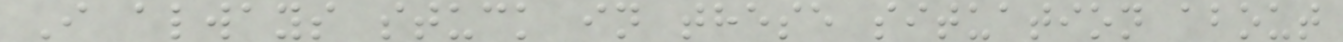I always stuck in these situation about
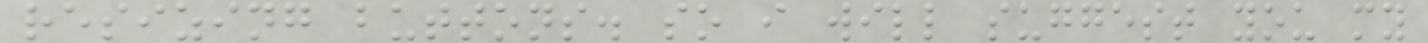resizing buttons. so i will suggest you my
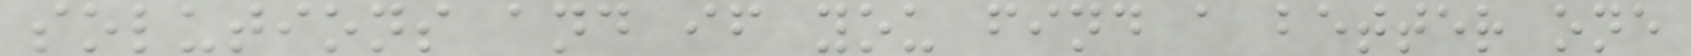solutions and if you find a better one
